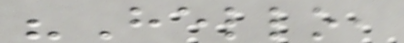"Hello,
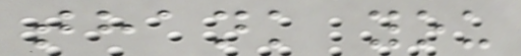thank you
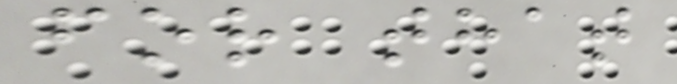for that
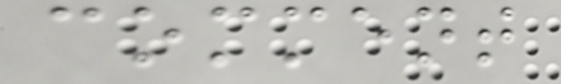comment
